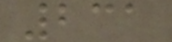231
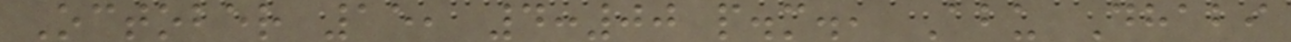October 15, 4:00 p.m., Abu Dhabi
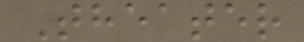Theater
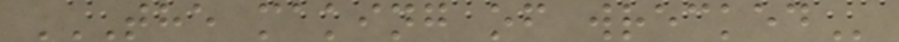THE MAKING OF WRECKED
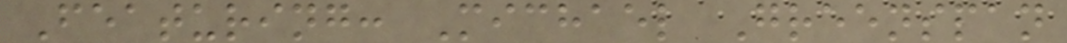Featuring: Michael Greenspan
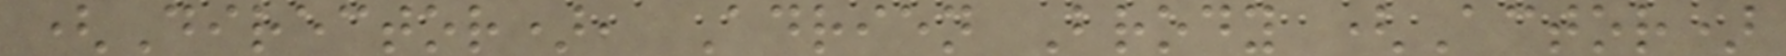(Director), Adrien Brody (Actor)
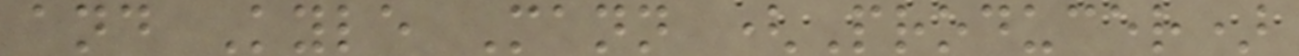and Kyle Mann (Producer)
